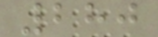280
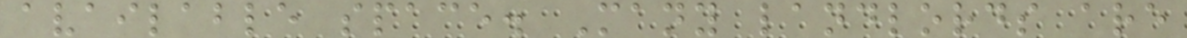available space. Many landlords are
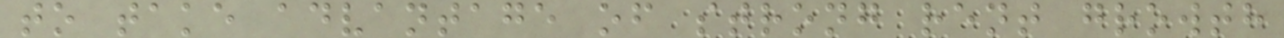to take advantage of strong rent growth
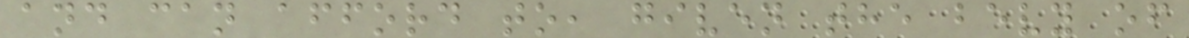and can afford to, given the bevy of
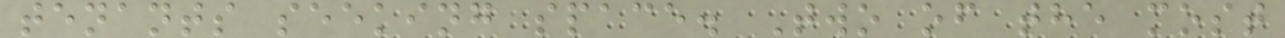tenants seeking space. Two of the most
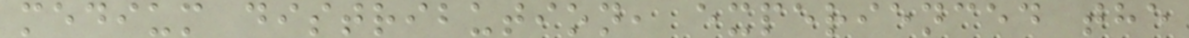medium distribution, experienced the
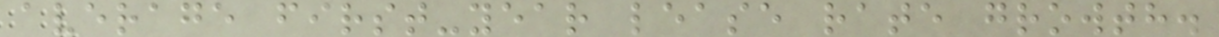average first-year lease rate growth.
